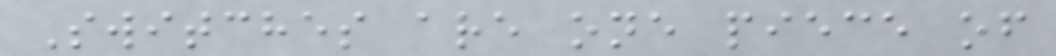Switches are one piece of
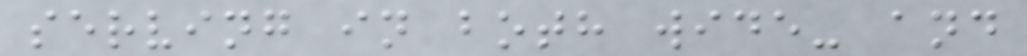serving in both wide- and
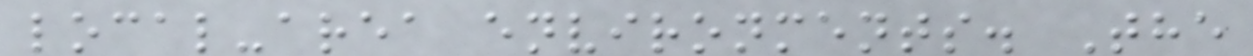local-area environments. The
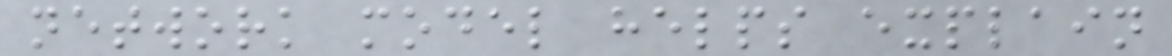network model helps explain
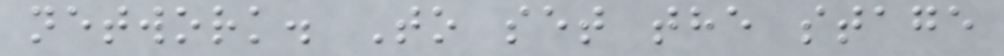network. To set the stage
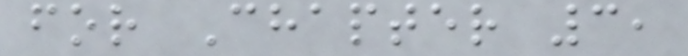for Chapter 3,
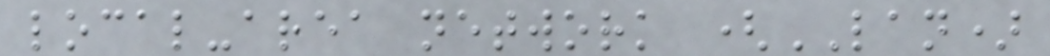local-area network (LAN)
